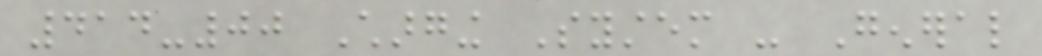414-00 Charging System - General
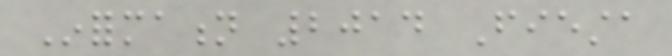Information 2014 Fiesta
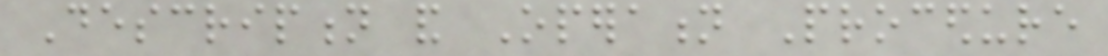Description and Operation Procedure
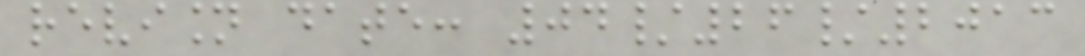revision date: 04/26/2013
